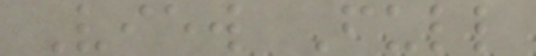View Full
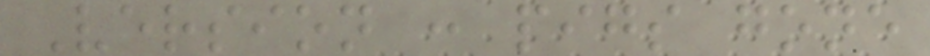Version : pigs gone
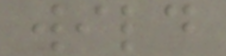wild
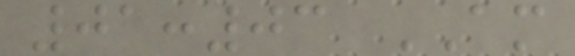01:03 AM
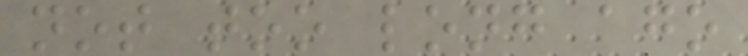not too long ago
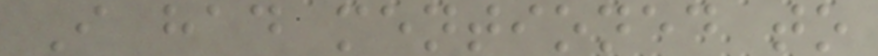I had mentioned to
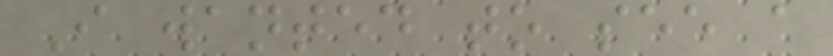I wanted to see a
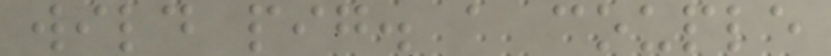wild pig. a couple
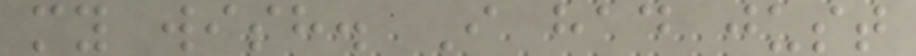my wish. I had just
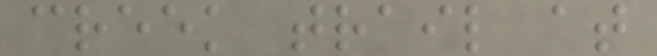creek trail at
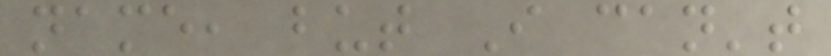name, but I can't
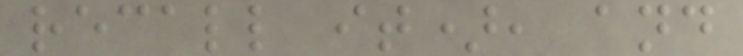recall it), and
